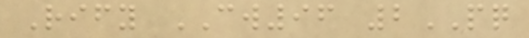Rify CW96 2PQ
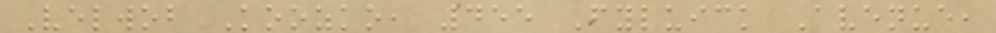Velwob Koozko, 455 Fyluick Avenue,
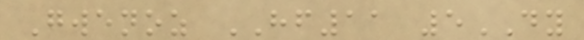Gwenoz HF11 5DY
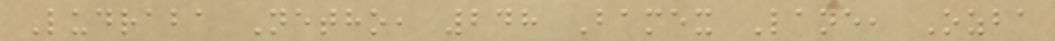Ludraba Netho, 248 Bamex Lane, Ozba
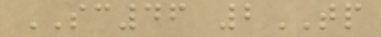SC46 2TP
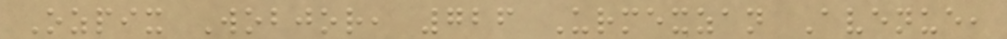Ozpix Wobjor, 726 Urmexzan Avenue,
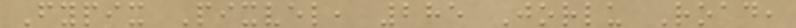Fypix Pixvel, 285 Jorlu Road,
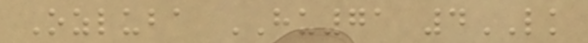Ozluba HU71 4LK
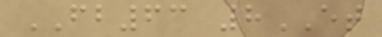FB63 8ET
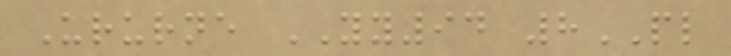Ururne YY94 8PL
